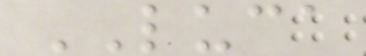LUCA
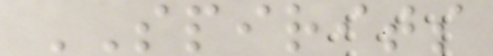SPIRITS
